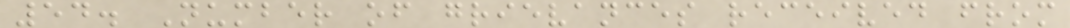54. Number of grievances received from
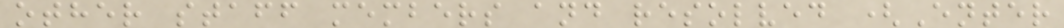other staff members and resolved (Enter
